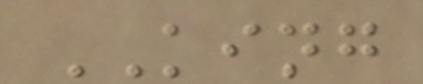KING
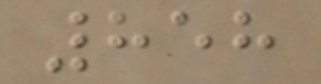858
